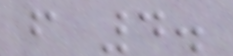from 4.
